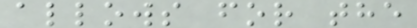allows for the
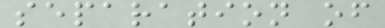separation of
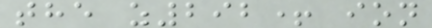the z292+ ion
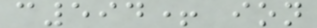c594+ ion
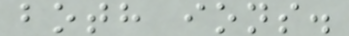both ions.
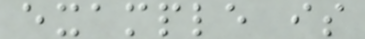example is
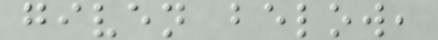given below,
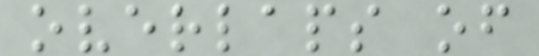overlaps of
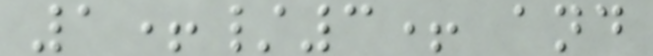1+/3+ and
